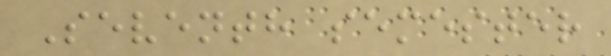Seventh semester
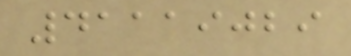41119029
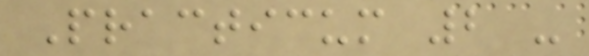Practicum 2 -
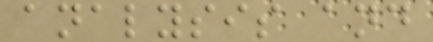analysis and
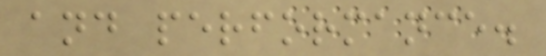and performance.
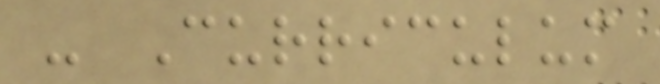- Curriculum
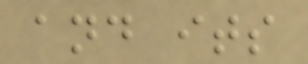and its
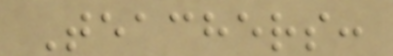Teachers:
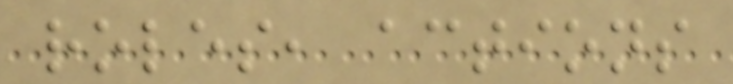roles, actions
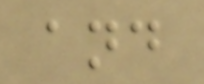and
